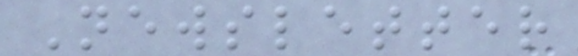Newsletter
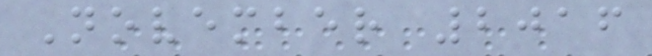November 2016
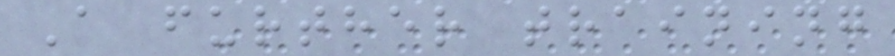A further training
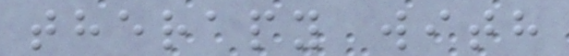therapy with
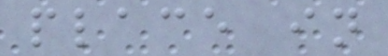place in
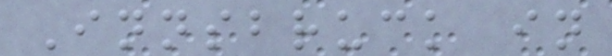Innsbruck in
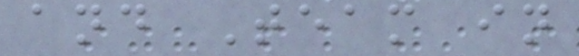and Team in
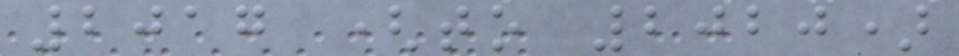2017 (to 2020)
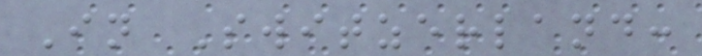In Switzerland:
